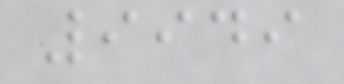9949
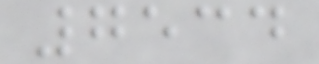7534
